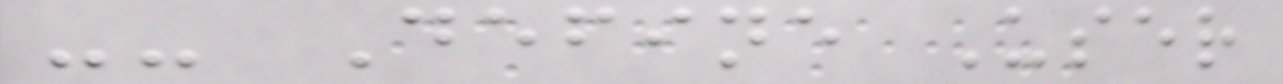-- Define User
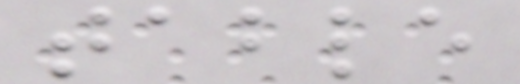table
